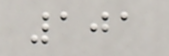101
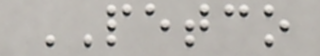PETCO
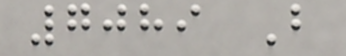7089 B
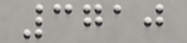3710
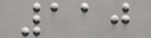110
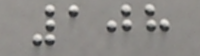108
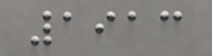1913
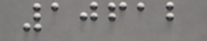10612
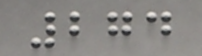274
